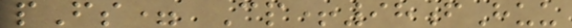pFs= Cp+98fHuu
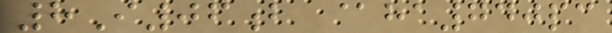8I06b @ha740pc
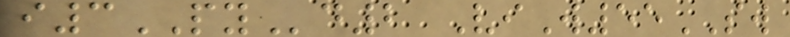i3PYd2 ViW55SW
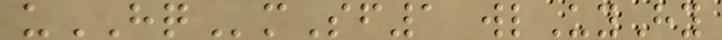uHQmSf1 wlUyHy
